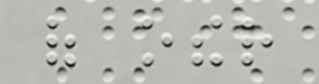of other
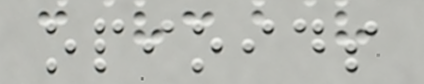opioids
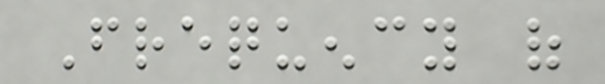Frequency of
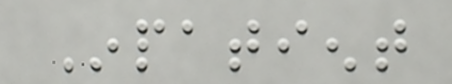Inpatient
